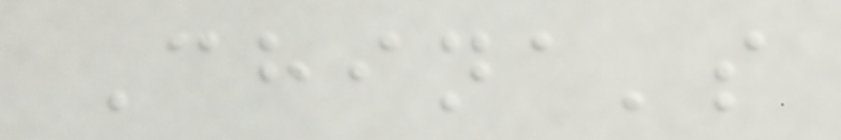China's
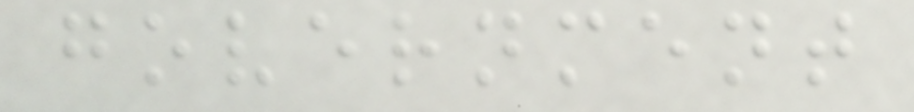government
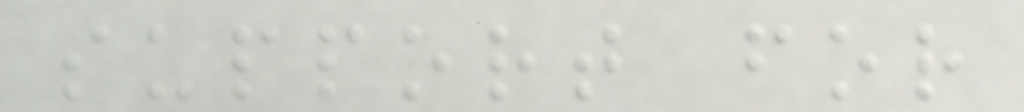support for
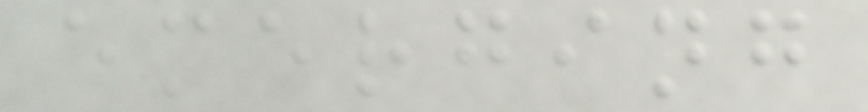emerging
